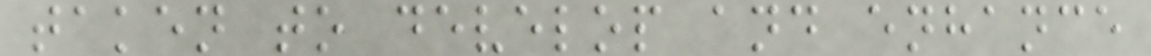taken to develop and enhance
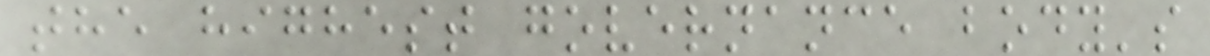the highest governance body's
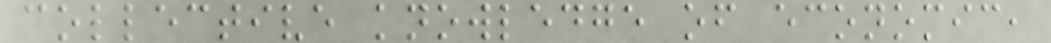collective knowledge of economic,
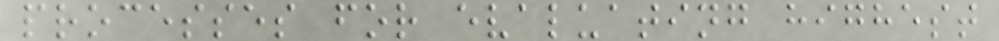processes for evaluating highest
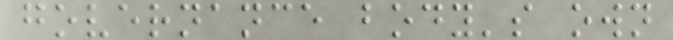governance body's own
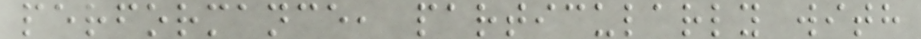performance, particularly with
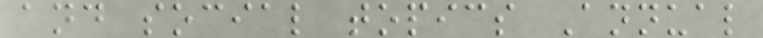and social topics Annual
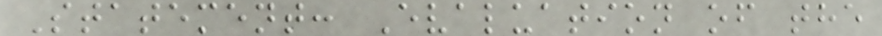Statement: Evaluation of the
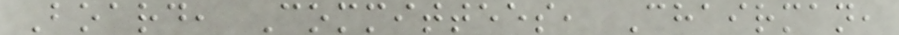Board, Committees, Chairman,
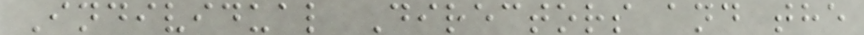Individual Directors and the
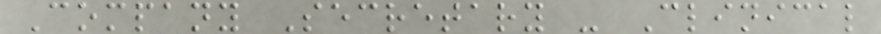Company Secretary - Clinical
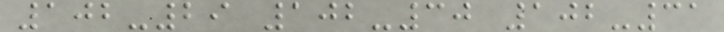102-29 102-30 102-31
